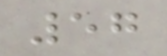57
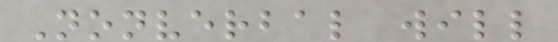Nonverbal will
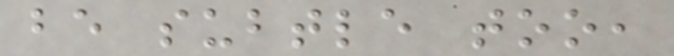be subtle too,
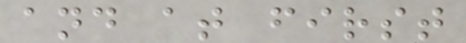and at first
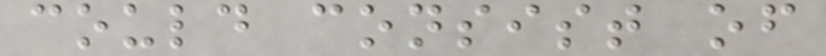could consist of
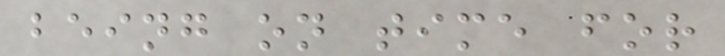being on time for
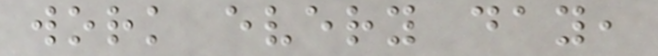work every day,
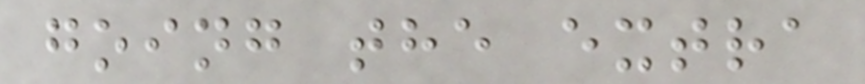going the extra
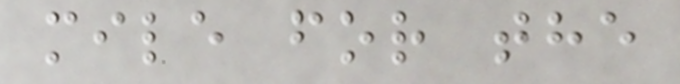mile for the
